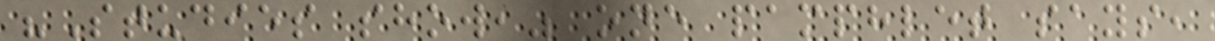"Studies show," one pamphlet says,
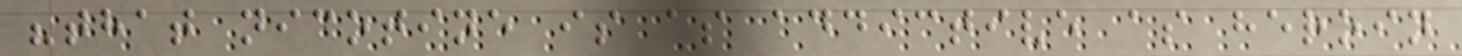"that nicotine is as addictive as heroin
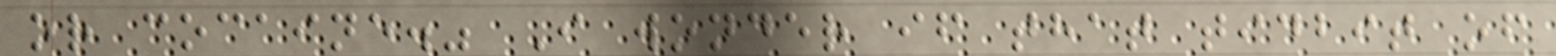or cocaine." I wonder if that tidbit of
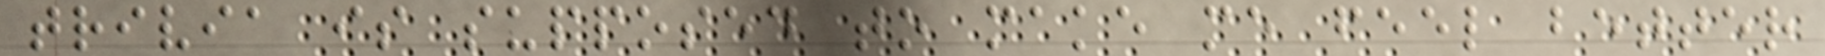trivia is supposed to make me feel better
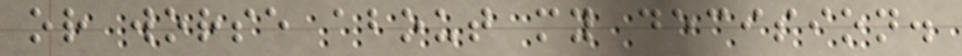or worse about my decision.
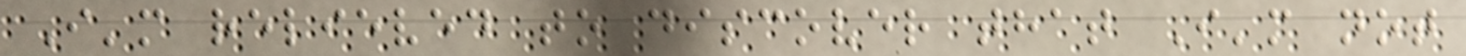I'm relieved to discover that I'm not
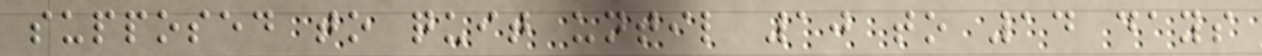supposed to quit until 10 to 14 days
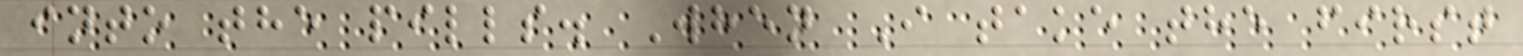into the pills. When I take the first
